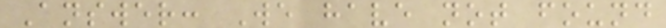Answer: We have not found
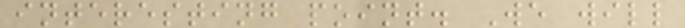interesting point. We will
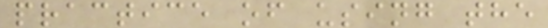practice of using the
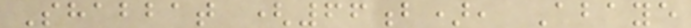Shabbat (66b), Abaye
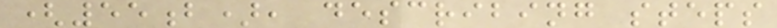(55b), describing steps
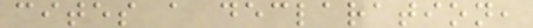cites a declaration,
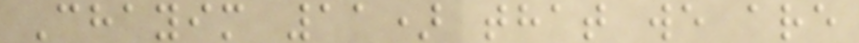Chayim 11) that we are
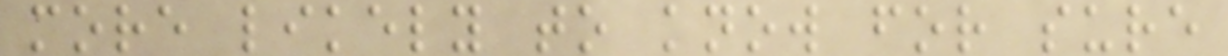more likely to know for sure
